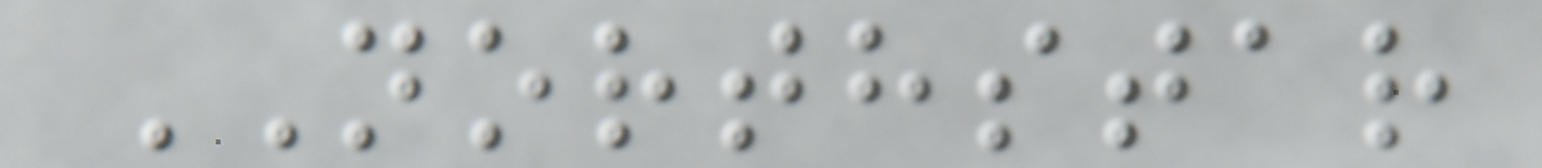NORTHSTAR
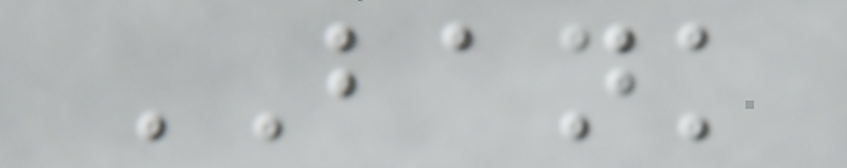BANK
